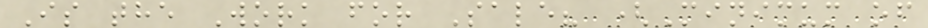Is the Work for Sale? (Minimum of
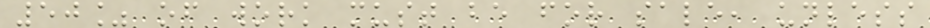50% of work must be for sale, unless
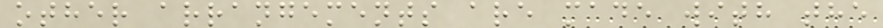other arrangements are made with the
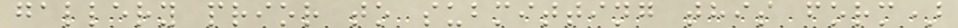gallery prior to submitting this form)
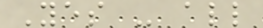Yes - all
